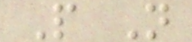P N
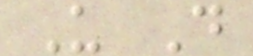U D
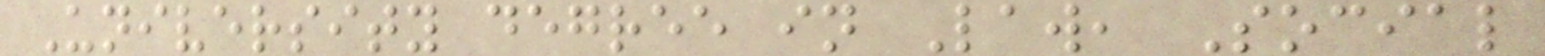University degree in Law, Social
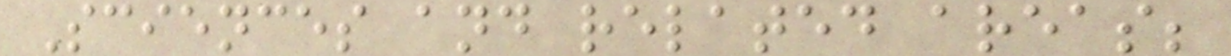Sciences and related areas;
